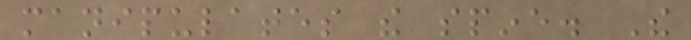manipulates the spine. The
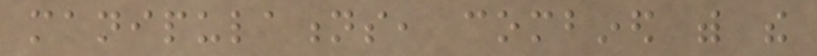manipulations, combined with the
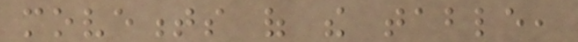movements of the table,
